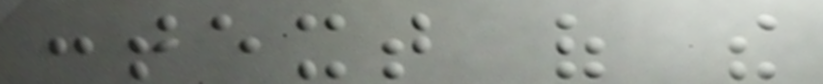context of the
